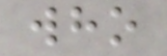who
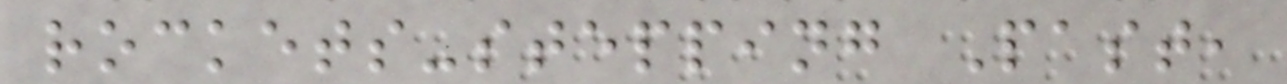rockets-stepping Past,
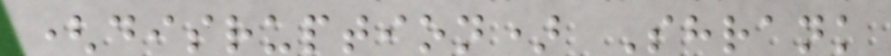(disruption) Shrank
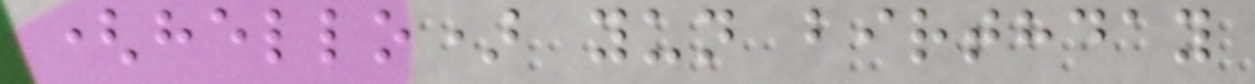(hello) yun birthday
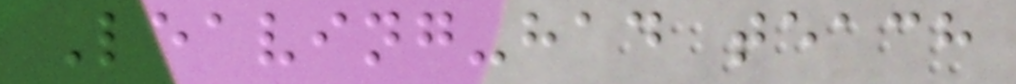Leaving-had teach
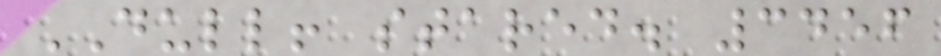DULL! stared. 3456
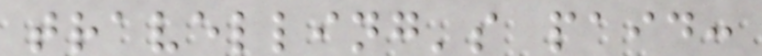travelling's paid:
